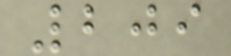209
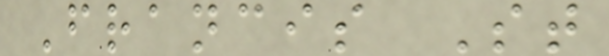Francis St
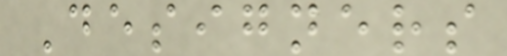Designers
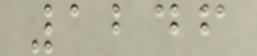1246
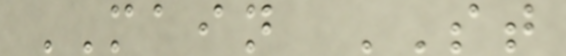MAIN ST
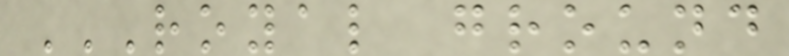ROYAL GROUND
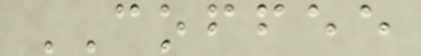COFFEE
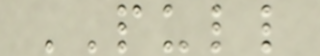PULL
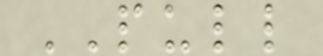PULL
